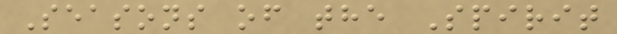Seasons of the Spirit
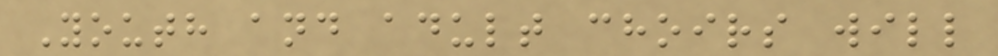Youth and adult choirs will
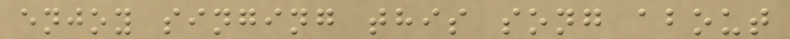enjoy singing this song about
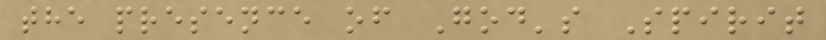the presence of God's Spirit
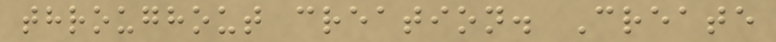throughout creation. Create
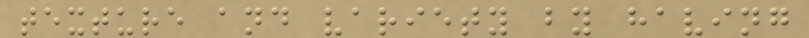texture and variety by having
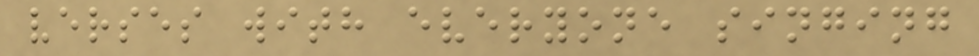verses with everyone singing
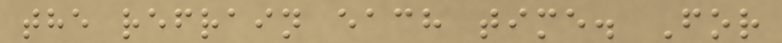the refrain each time. For
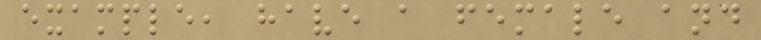example, have a female and
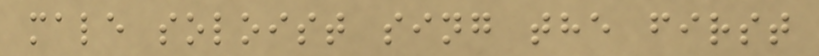male soloist sing the first
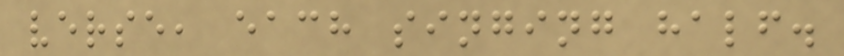verse, each singing half.
